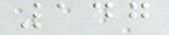147
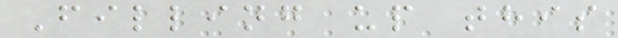Filling up this
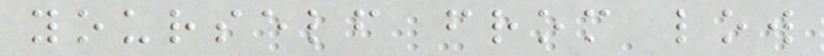yourself from low
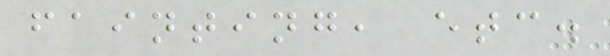fainting, etc.
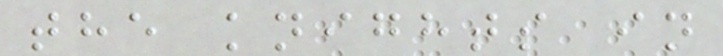the knights in
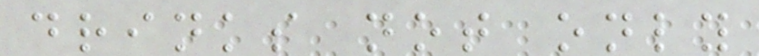drinks not only
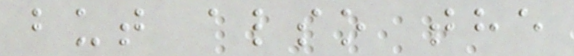but also the
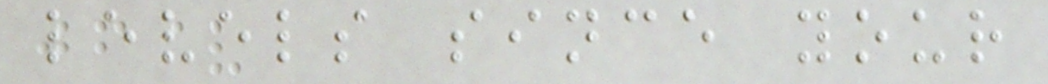levels since your
